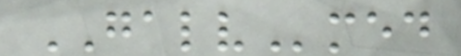GALVmed
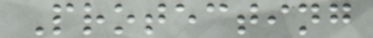Protecting
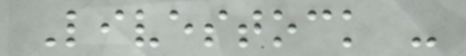Livestock -
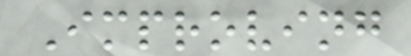Improving
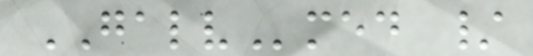GALVmed /
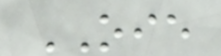OIE
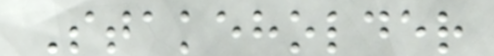Stakeholder
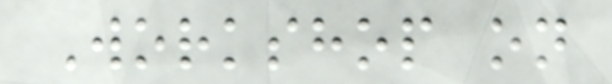Workshop on
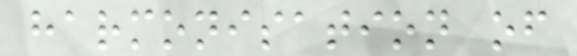harmonisation of
